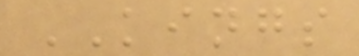KINGS
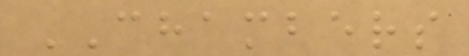CHAMBERS
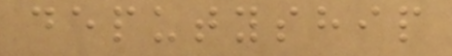deputyship
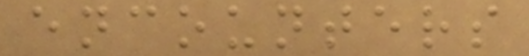encounters
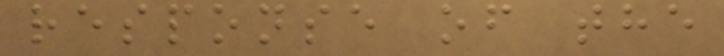response of the
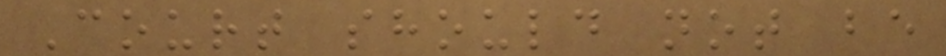Court should not be
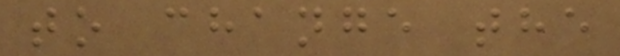to change the
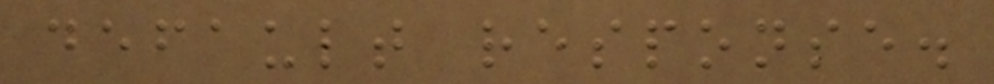default response.
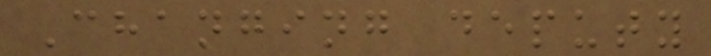Changing deputy
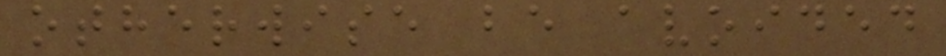otherwise be avoided
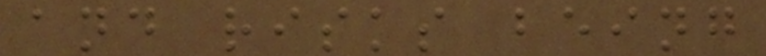and risks being
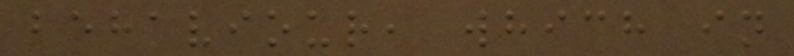behaviour, which in
